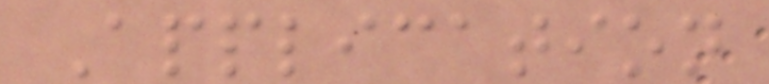Application
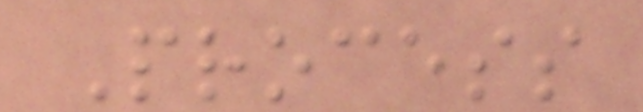Process
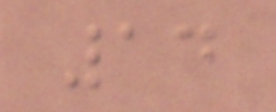14
